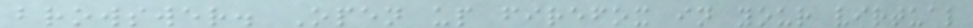browswer. Open up firefox in your virtual
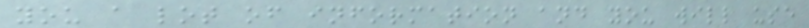you a lot of information and you will use
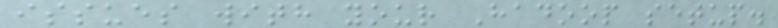issues with your Hadoop setup.
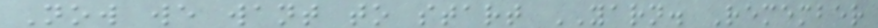Now we want to start YARN. Remember
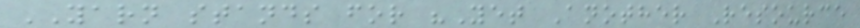YARN stands for "Yet Another Resource
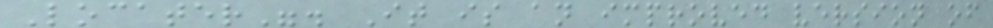Locater". It is an improved version of
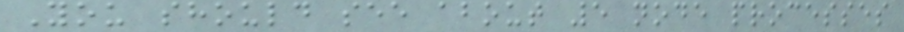You should see about 5 node processes
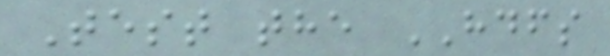Test the HDFS
